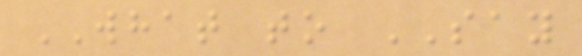WHAT to SAY
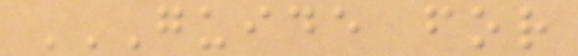GUIDE FOR
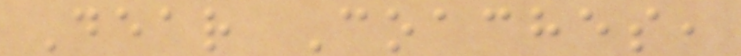Dear Coaches,
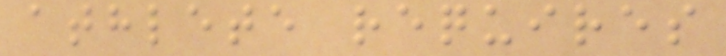athlete requires
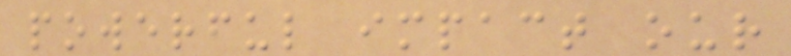powerful impact our
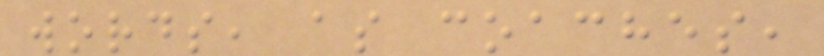words, as coaches,
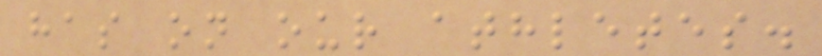has on our athletes.
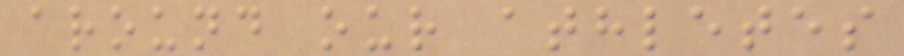around our athletes
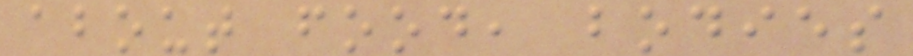about food, bodies
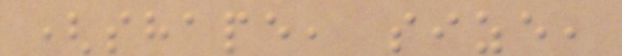(shape, size,
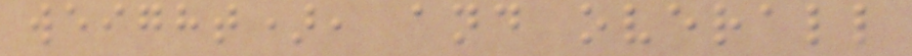weight), and overall
